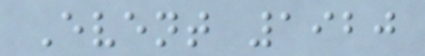Event 1920
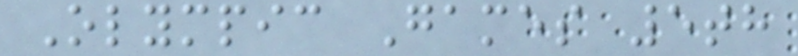Olympic Games 5th
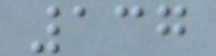137
